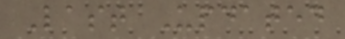Last Updated
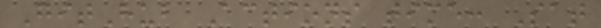GitHub Actions time: Sat
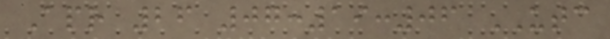Apr 26 07:19:06 UTC
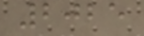2025
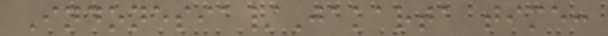Indonesia/Jakarta time:
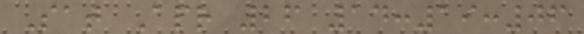Sat Apr 26 14:19:06
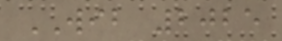WIB 2025
